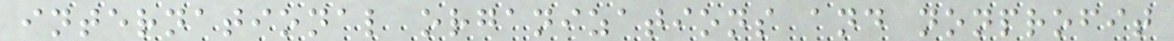international organizations and nonprofit
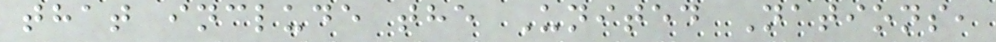that include the United Nations,
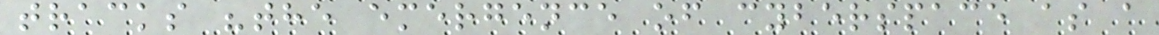tracks "the emergence of cyberspace as a
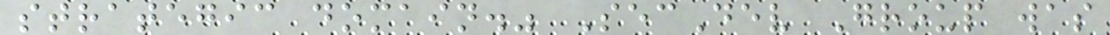strategic domain." SecDev Group was
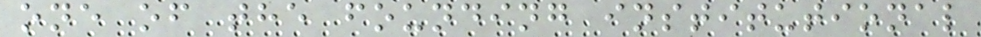one of the founding institutional
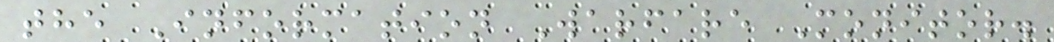the Information Warfare Monitor.
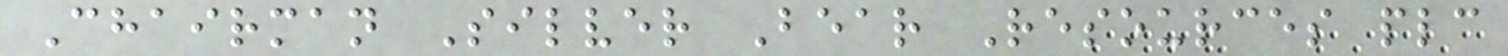Chairman Silver Bear Resources plc
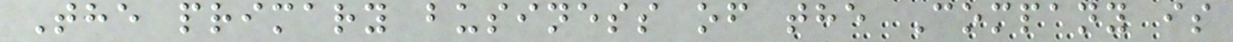The primary business of the Company is
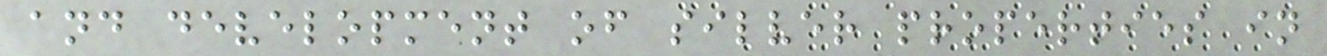and development of silver properties in
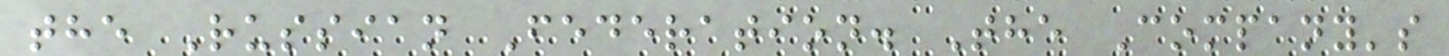the Russian Federation. The Company's
